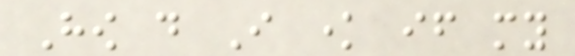How do I know if my
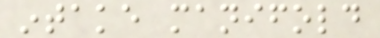intake manifold
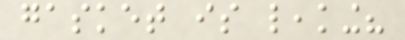gasket is leaking?
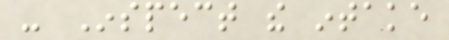- Inspect the intake
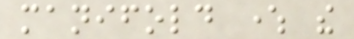manifold where the
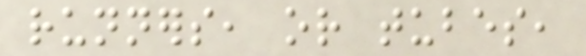runners, or tubes,
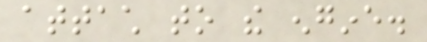attach to the engine.
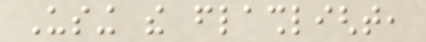Using the flashlight,
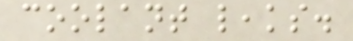coolant leaks.
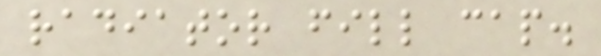radiator fill cap.
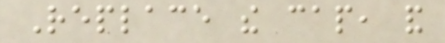Replace the cap, and
